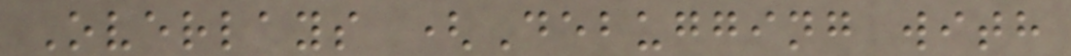Overlays (Debugging with
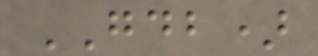GDB)
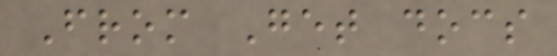From Get docs
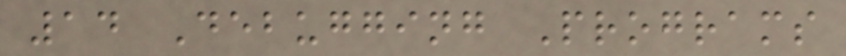14 Debugging Programs
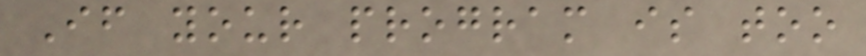If your program is too
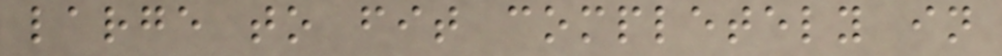large to fit completely in
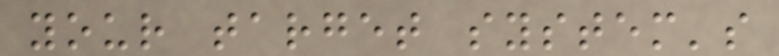your target system's
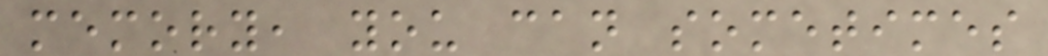memory, you can sometimes
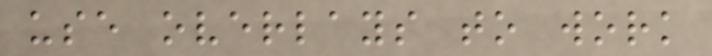use overlays to work
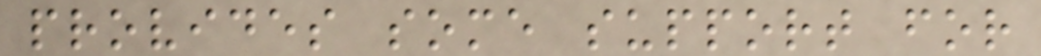provides some support for
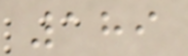189
